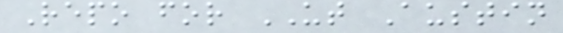Repo for UT Austin
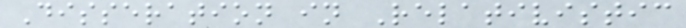Disseration in Relativistic
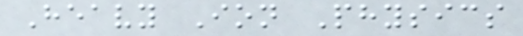Heavy Ion Physics
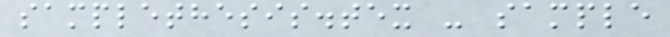samplethesis.tex - sample
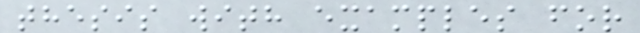thesis with examples for
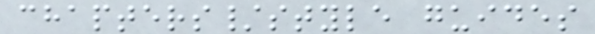chapters/style guides
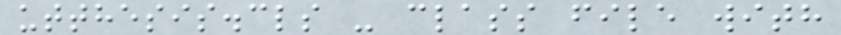utthesis.cls - class file with
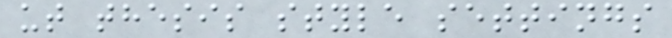ut thesis style settings
